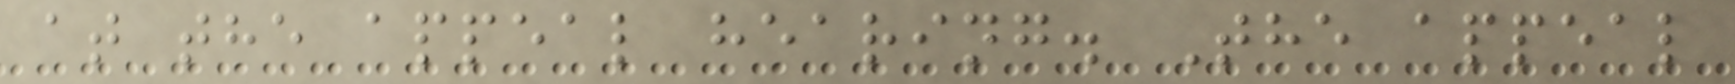at the appeal hearing. The appeal
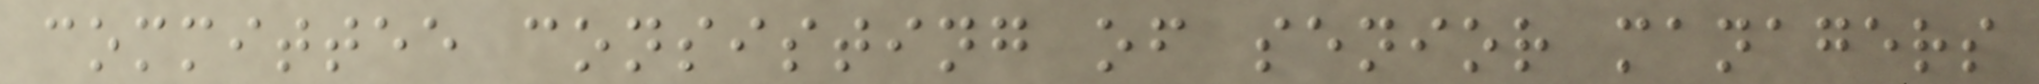committee consisting of senior managers
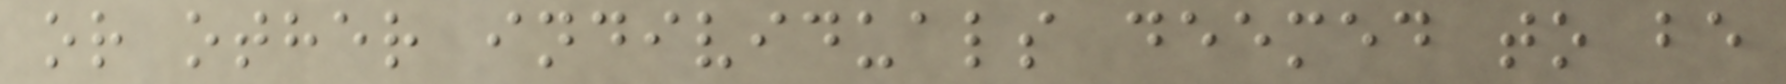or other individuals deemed to be
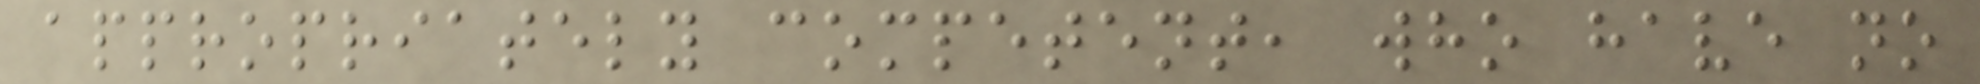appropriately competent, who have no
